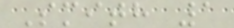Smith 1
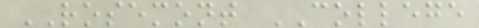ROSEMONT COLLEGE
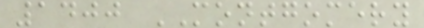1400 MONTGOMERY
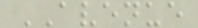AVENUE
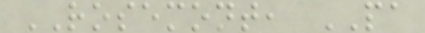ROSEMONT, PA
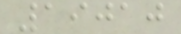19010
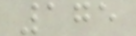175
